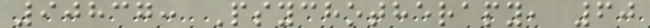90837: Psychotherapy, 60
